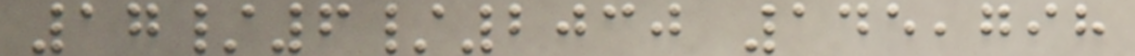17/6/2030 145,798
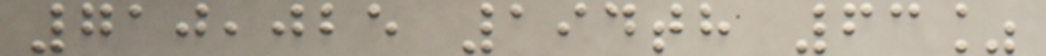710,025 194th 63%
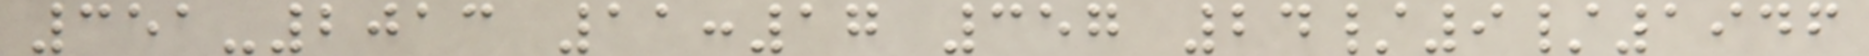351-2013 11:17 357 24/9/1946
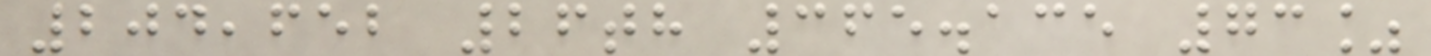204,652 26th 365.135 73%
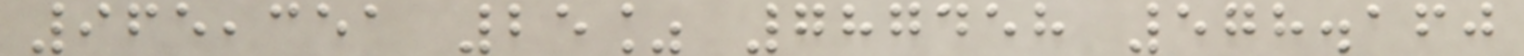965,351 25% 787458 578.160
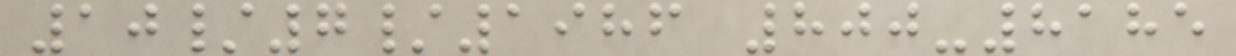10/7/1986 800-8185
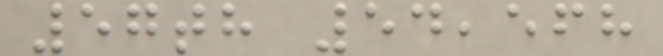57th 54,568
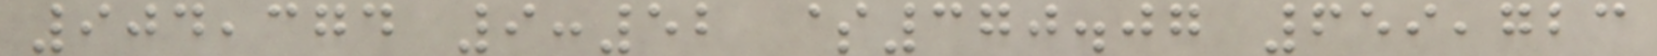904,374 9:52 $370.07 659,723
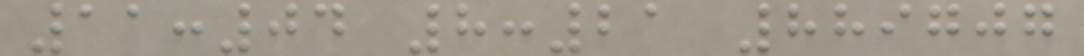11:04 8:21 889707
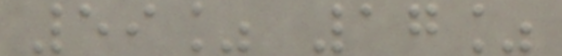59% 17%
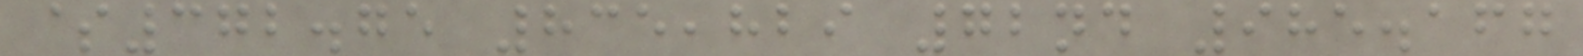$372.75 835,829 72nd 985.167
